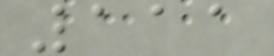111
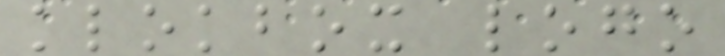klokbox logo
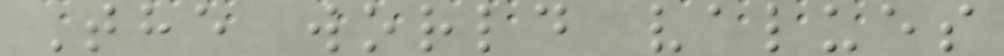The world values
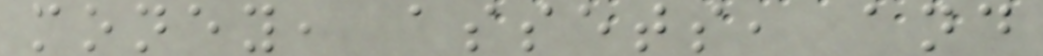money, assets, and
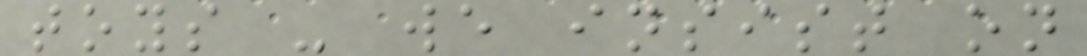toys - we insist on
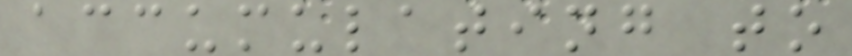accumulating to
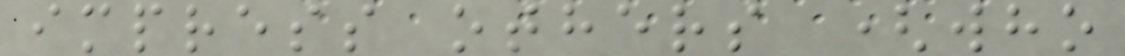impress others (who
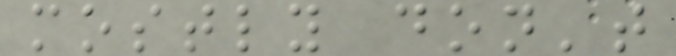mostly don't
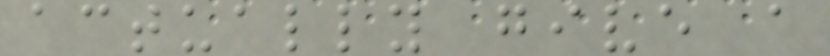actually give a
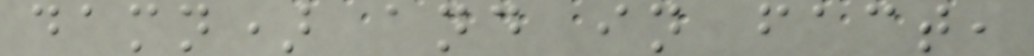damn) and in fact,
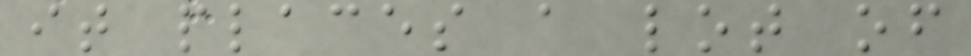it places a lot of
